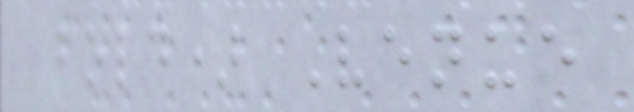bold) Venue
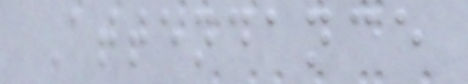Attendance
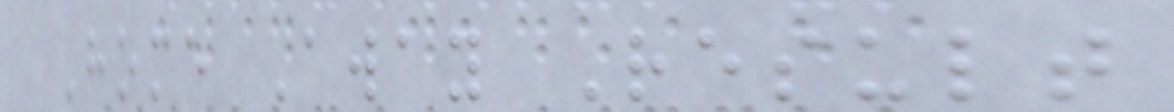Home Away Result
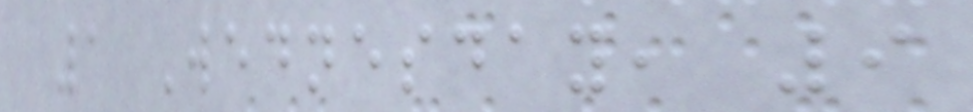1 Wednesday, 9
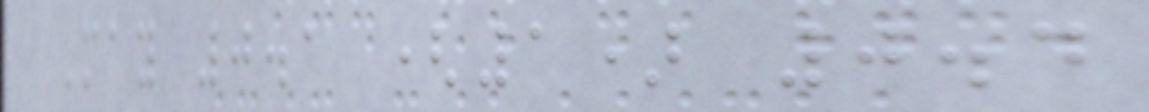May 0.1 (1) 0.4
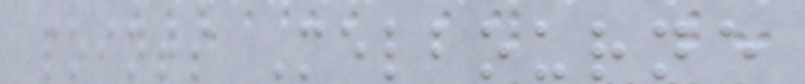points Melbourne
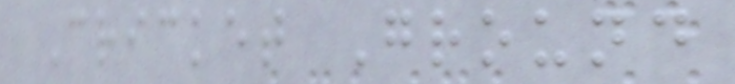Cricket Ground
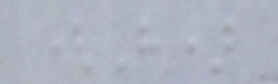(H)
